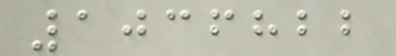1036822
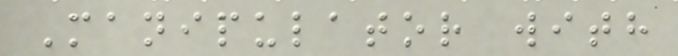Manipulator with
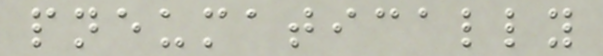pneumatically
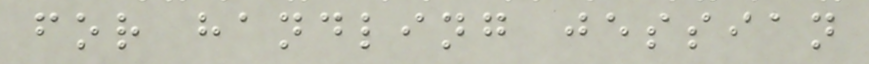for handling jessian
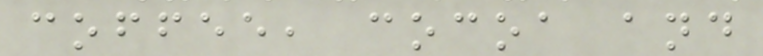coffee, cocoa and
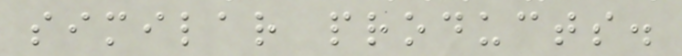similar products.
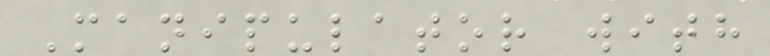Manipulator with
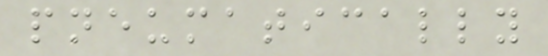pneumatically
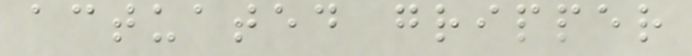actuated gripper
